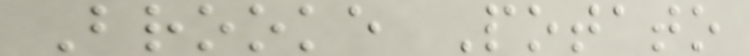Brooke Potato
